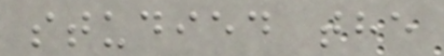studied the
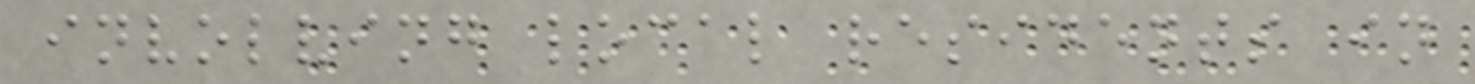involving local residents in
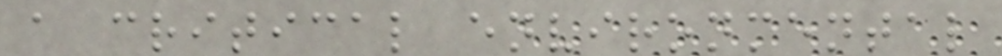a critical environmental
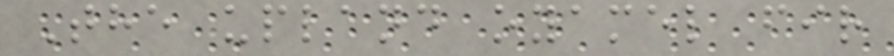The upland oyamel fir
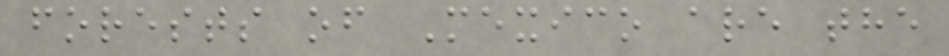forests of Mexico are the
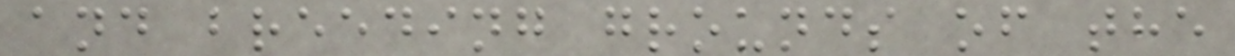and breeding grounds of the
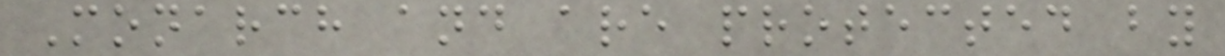Monarch and are protected by
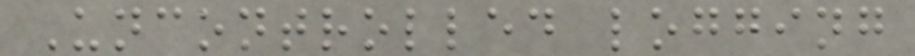Uncontrolled logging
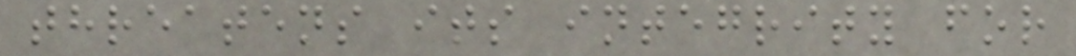threatens its integrity for
